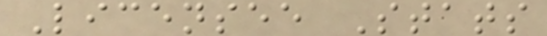Licensee Stats
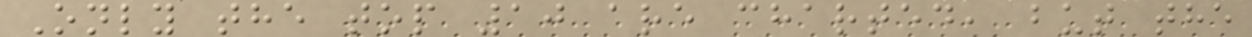Only the top 10 are charted, but the
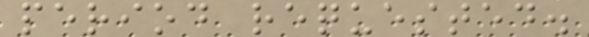period requested.
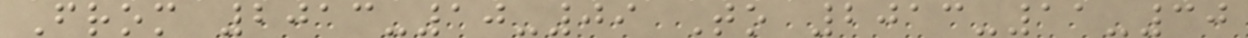From 2013-10-09 To 2013-11-30
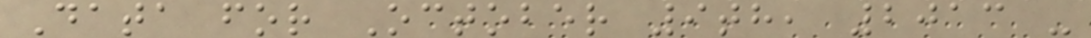Data for October 9th, 2013 -
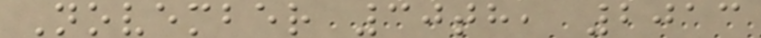November 30th, 2013
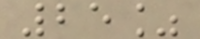25%
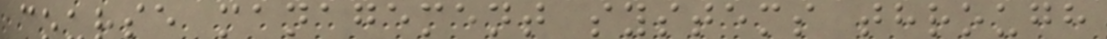course management systems through
